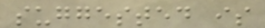suggested is
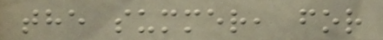the summer, for
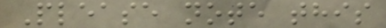Please note this
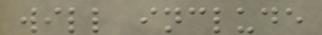will include
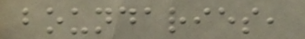boundaries,
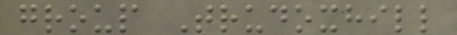group Trudoxhill
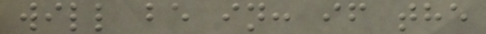will be in: if the
